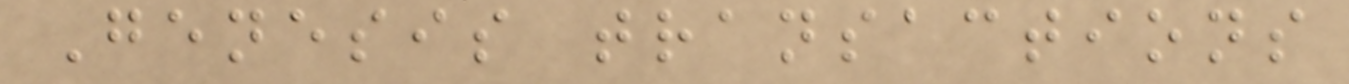Genesis transactions
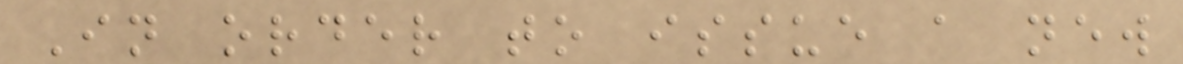In order to issue a new
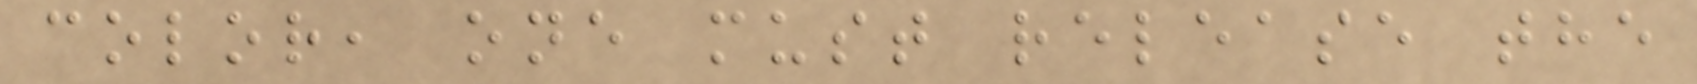color, one must release the
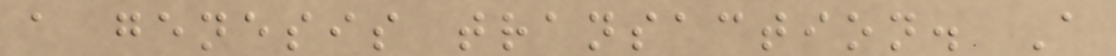a genesis transaction. A
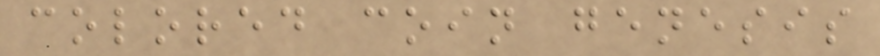colored coin genesis
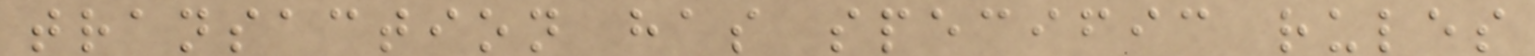transaction has specific rules
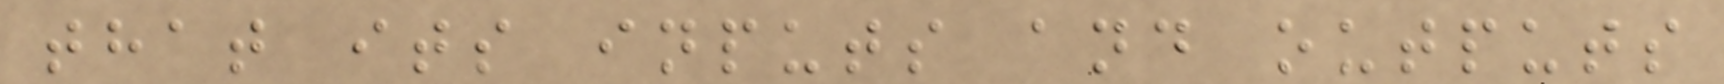that its inputs and outputs
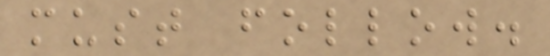must follow.
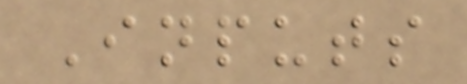Inputs
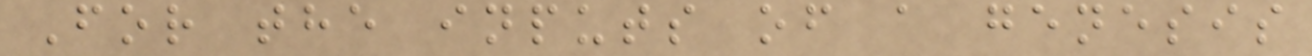For the inputs of a genesis
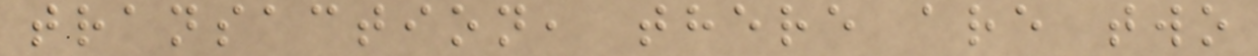transaction, there are two
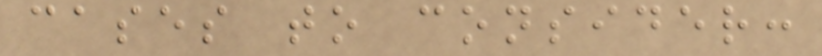cases to consider:
